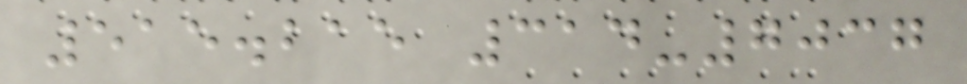515.215 314-7037
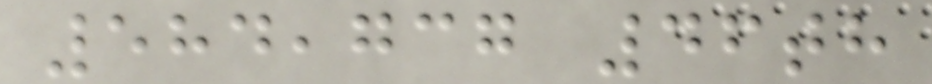584,737 46th
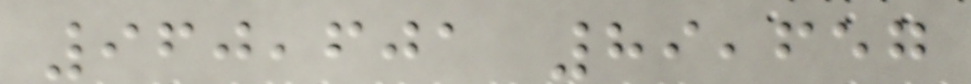960,601 89,657
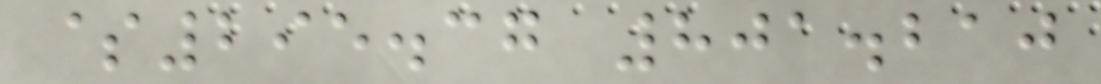$295.37 801.210
